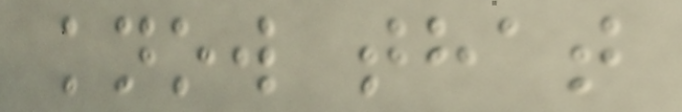know that
